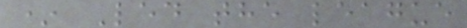* Led the league
